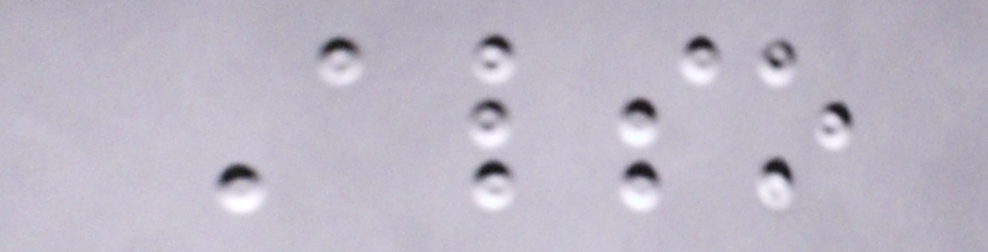Also
